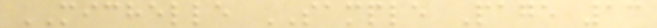MICHELLE SAMPLE Page 13
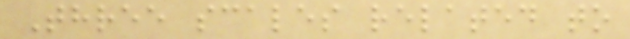Three scales related to
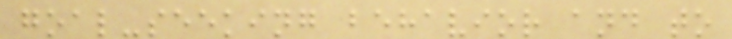goal-seeking behavior and to
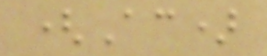(Ac)
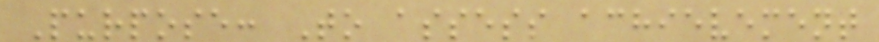Purpose: To assess achievement
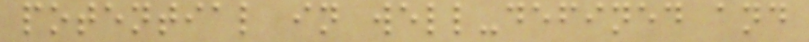potential in well-defined and
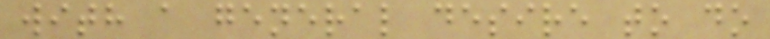with a general desire to do
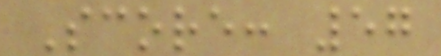Score: 57
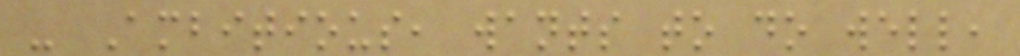- Ambitious, wants to do well,
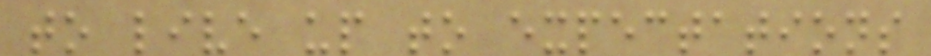to live up to expectations
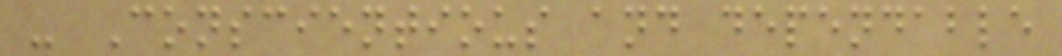- Conscientious and dependable
